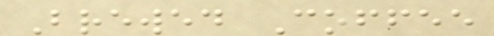Brewed Coffee
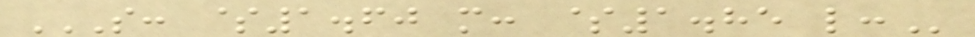S: $1.60 M: $1.85 L:
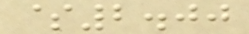$2.00
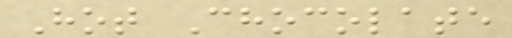Hot Chocolate
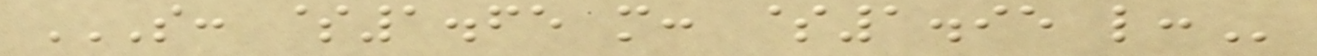S: $1.65 M: $1.95 L:
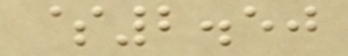$2.50
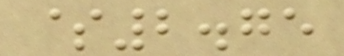$2.75
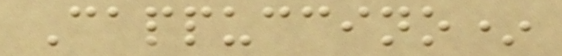Cappuccino*
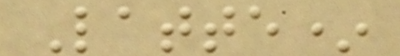Latte*
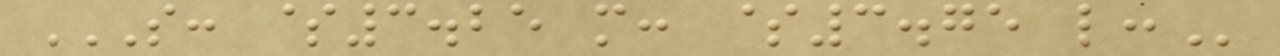S: $3.25 M: $3.75 L:
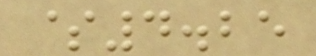$4.25
